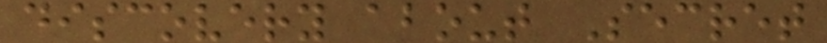discovery about Secret
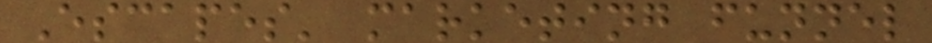Escapes' marketing funnel
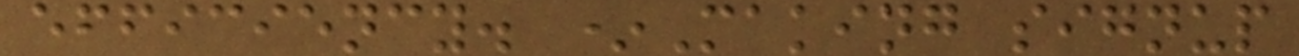efficiency. *Making signup
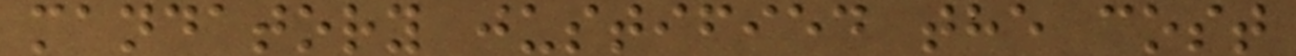mandatory justified the cost
